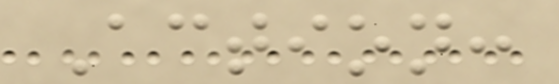Action:
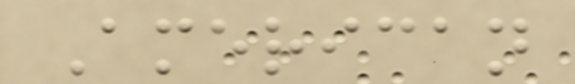American
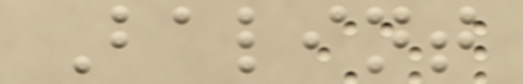Balint
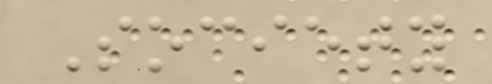Society
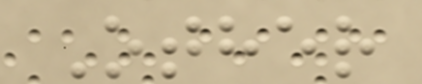Other
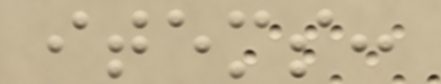items:
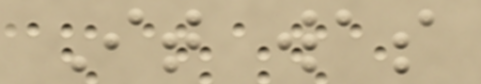It was
